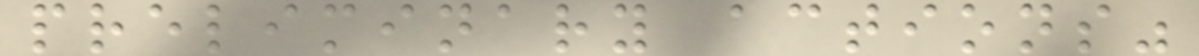preliminary actions"
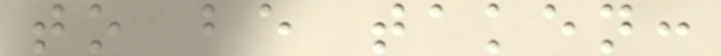to be taken:
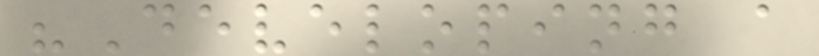"Developing a
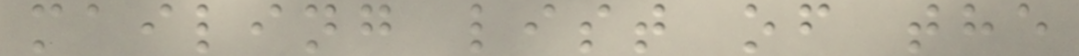mailing list of the
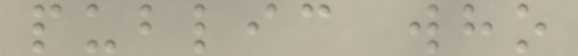public who
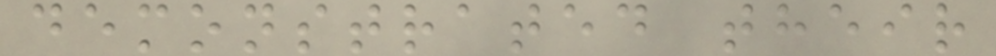demonstrated their
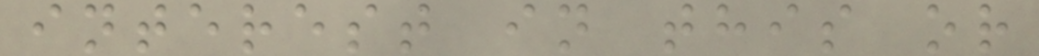interest in this or
